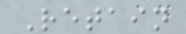Retain
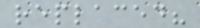replaced?
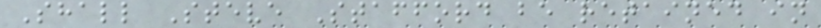Shall Steve Stafford be retained in
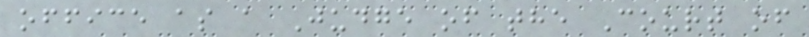office as a Judge of the Court of
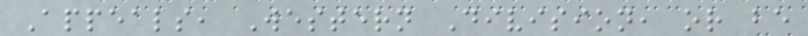Appeals, Western Division, or be
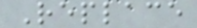Replace
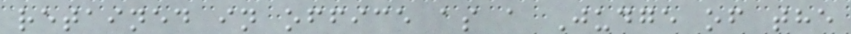retained in office as a Judge of the
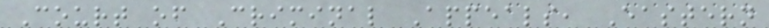Court of Criminal Appeals, Eastern
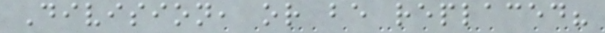Division, or be replaced?
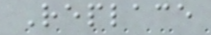Replace
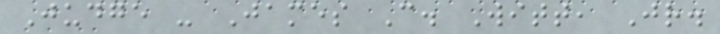Judge - James C. Witt, Jr.
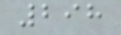298
